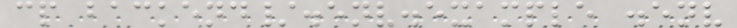cp backend/.env.example .env
